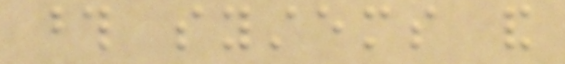those systems and
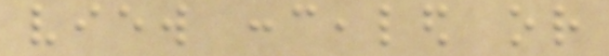view concealed or
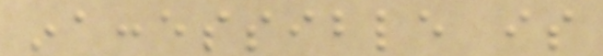inaccessible is
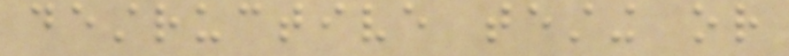destructive testing or
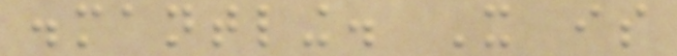dismantling. It is
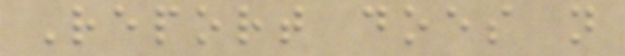Report does not
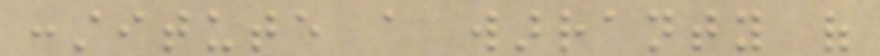constitute a warranty of
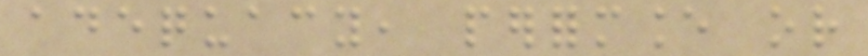adequacy, performance or
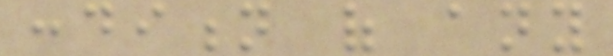condition of any
